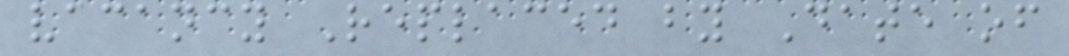vacancy Replaced by Date of
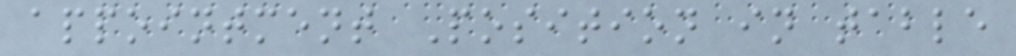appointment Position in table
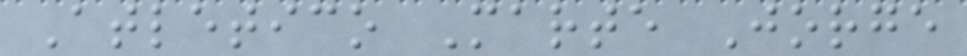Atletico Marte Jorge
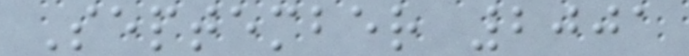September 2001
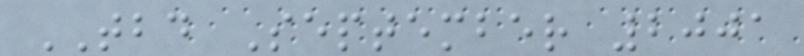TBD September 2001
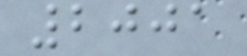2001
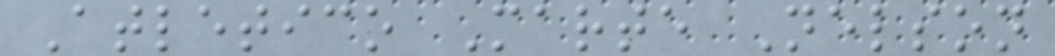Atletico Marte Nelson
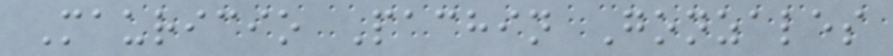Mauricio Pachin Gonzales
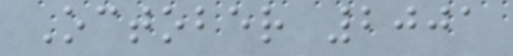October 2001
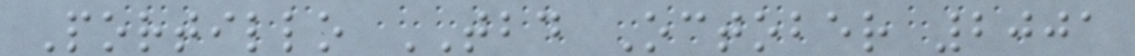Portillo TBD October 2001
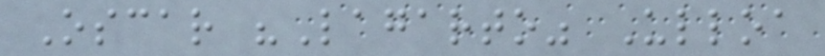Oscar "Lagarto" Ulloa
